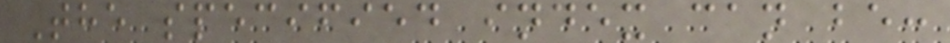The specified index can be:
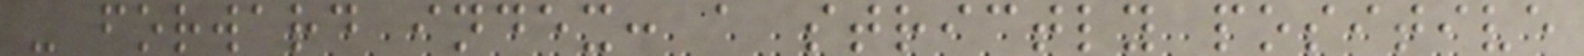- forward index: a strictly positive
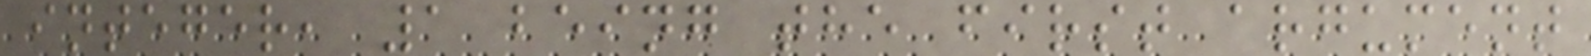integer, 1 being the first argument
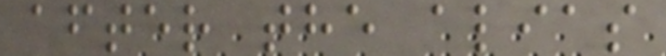after the alias
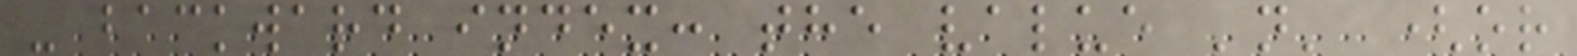- backward index: the value 'n' (or
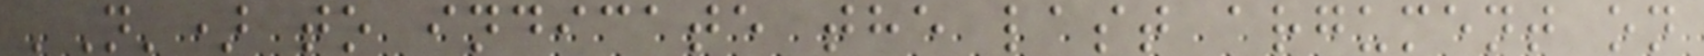'N') to indicate the last argument on
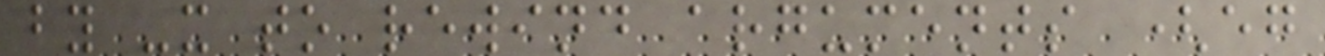by -x to rewind arguments (eg
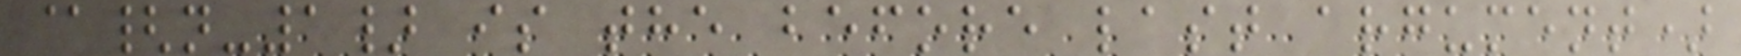@{n-1} is the before last argument)
